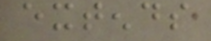extends
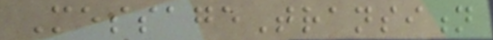MessageTransition
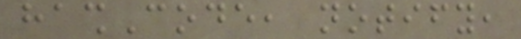hashCode, notify,
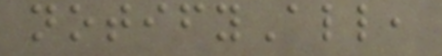notifyAll,
